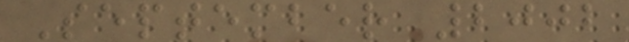September 2002
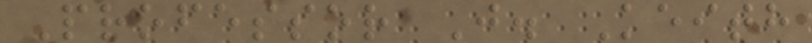Professor J. Keith
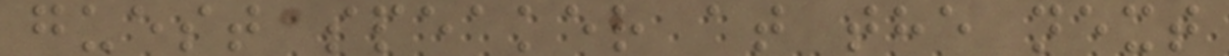guest speaker at the next
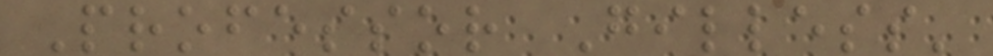Professor Gilless'
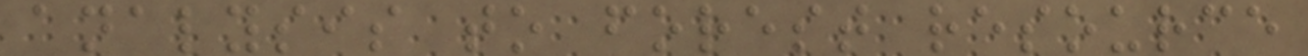analysis to forest resource
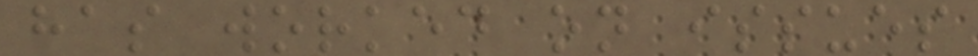has worked on issues
